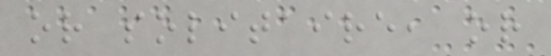or solitaire, or
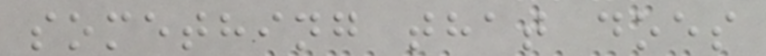something that does
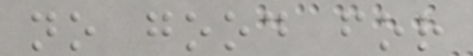no good for
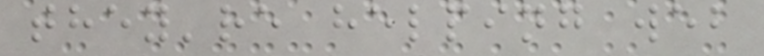they're helping web
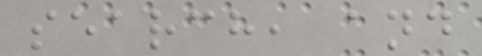search, and
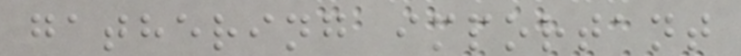gathering important
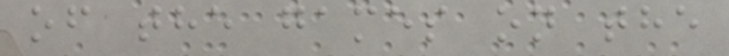of the games on the
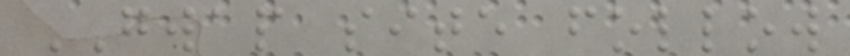GWAP site follow
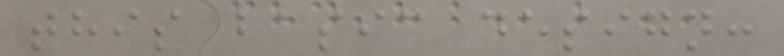this basic design:
